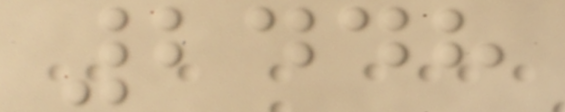2448
